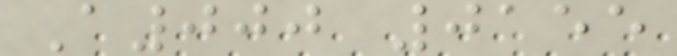A000 0155
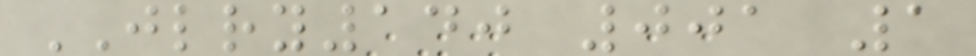JLRY140 001 1
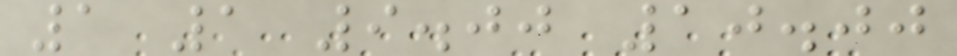1 1 9.00 10.00
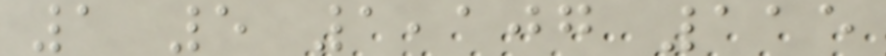1 5 1,107 115
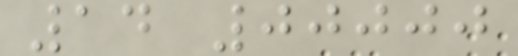14 00000
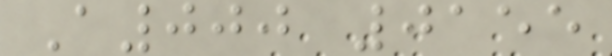A000 0155
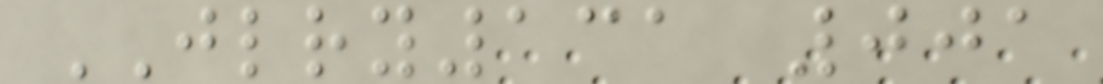JLRY131 001
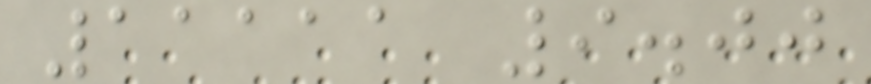11111 9.00
